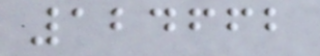124662
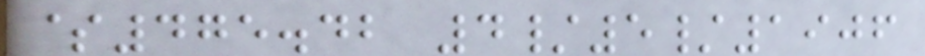$475.42 4/5/1906
